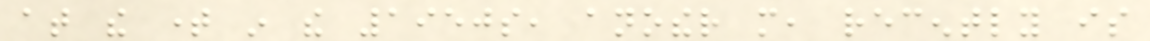at the time in the 1950s, another more, recently is
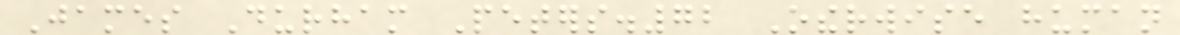James Durham Peters.72 Otherwise human
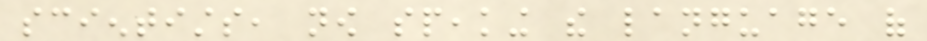scientists, now speaking the language of
